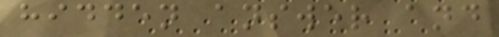hidden answer and
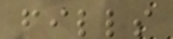fills
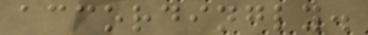accordingly.
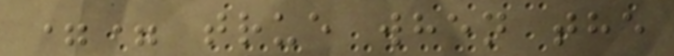== true when the
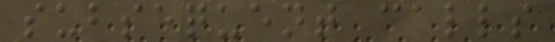subsequent calls
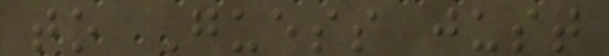to Guess just
